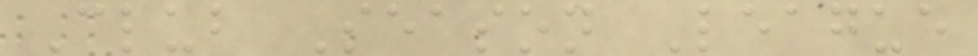Club Season League
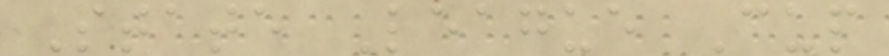State League Cup
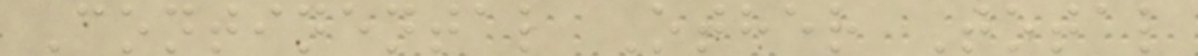Continental Other Total
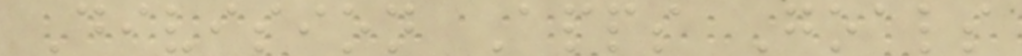Division Apps Goals
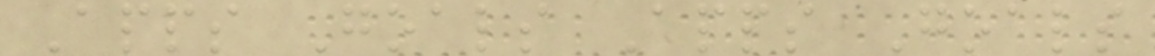Apps Goals Apps Goals
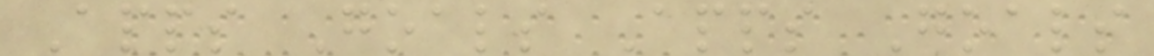Apps Goals Apps Goals
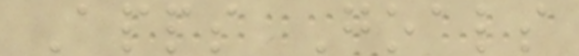Apps Goals
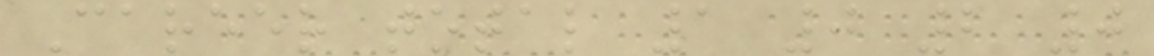Career total 1 0 2 0
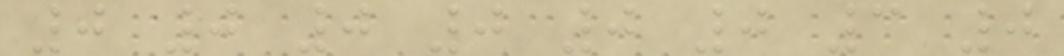0 0 0 0 0 0 3 0
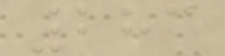283
